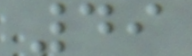49
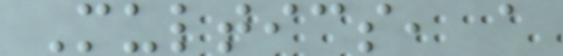Multics, a
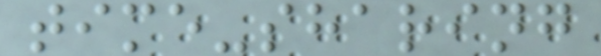time-sharing
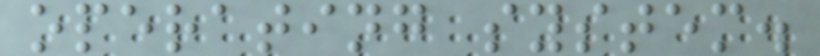operating system.
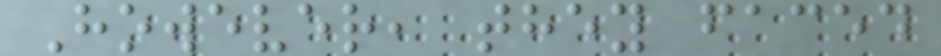However, they faced
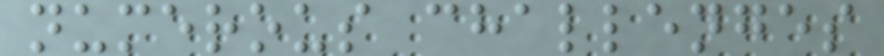numerous challenges
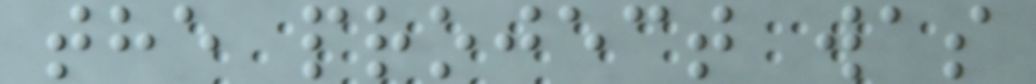the project was
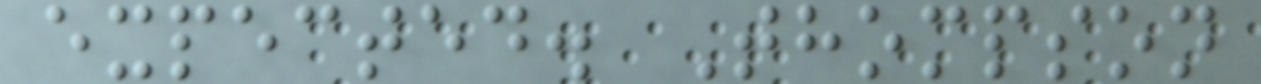expected. Thompson
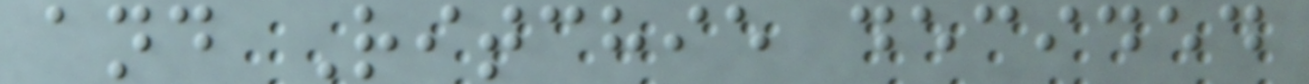and Ritchie decided
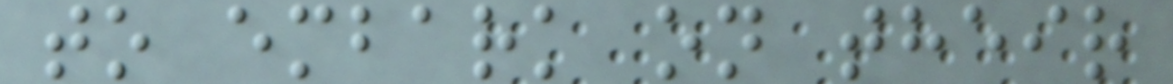to embark on their
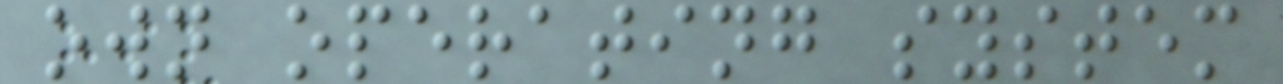own operating system
